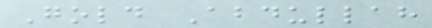Gold Abdullah
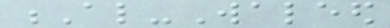Al-Waleed
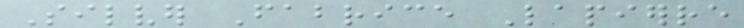Silver Fabrice Lapierre
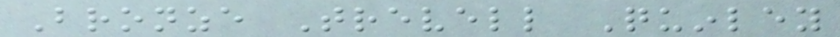Bronze Trevell Quinley
